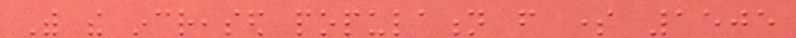With the increased population from some 1505
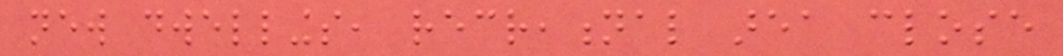new dwellings, recreational area close
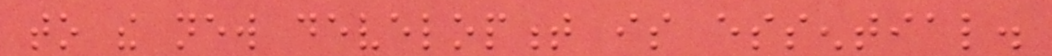to the new development is essential.
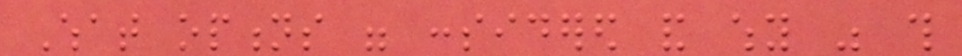What options were considered and why was this
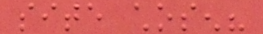site chosen?
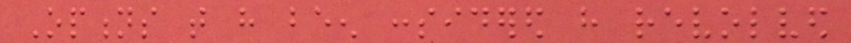Options that have been considered have revolved
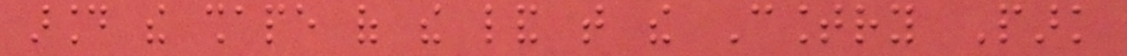around the shape of the land that the Country Park
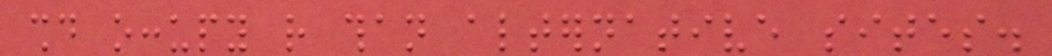should occupy rather than alternative sites.
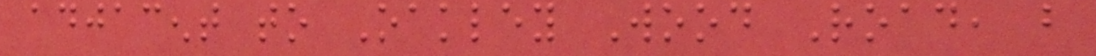adjacent to Oakley Wood Road, but
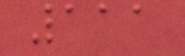111
